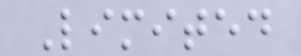Limited
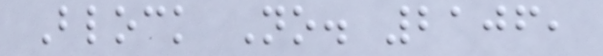Block No. 2106,
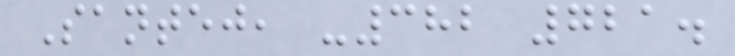Santej, -382 721.
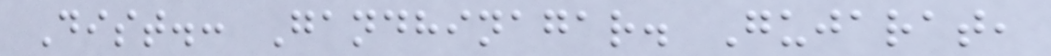Dist.: Gandhinagar. Gujarat,
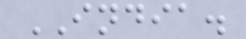INDIA.
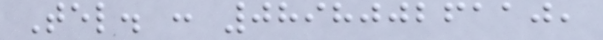Tel. : 08980026110,
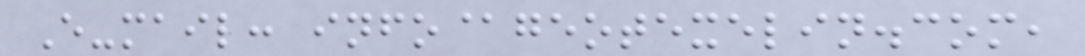E-mail: info@geotexelin.com,
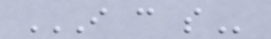I C S
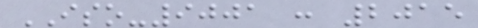ISO-9001 : 2015
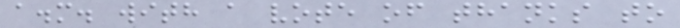a.m. with a vote of thanks to
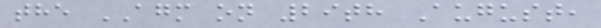the AGM on 29th August,
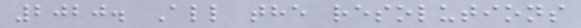2020. All the resolutions
